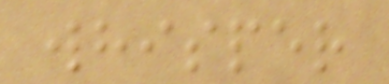whisper
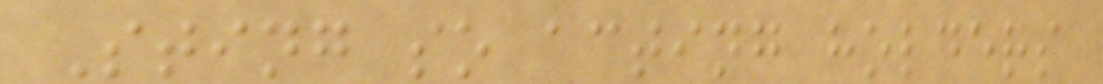Sting so acting holders
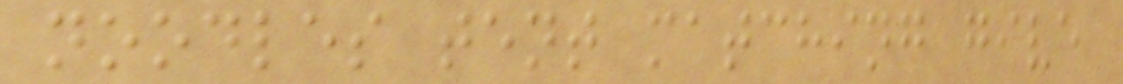noodles tent matching give
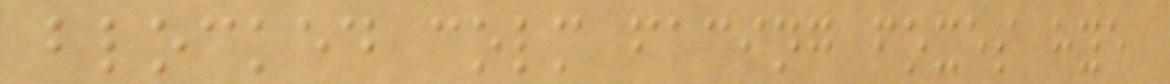blocked colm facing foxes hye
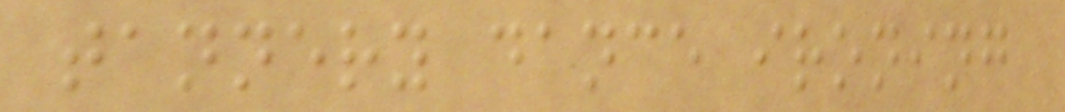tannery dance ironing
